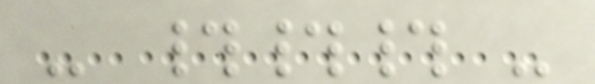- ### -
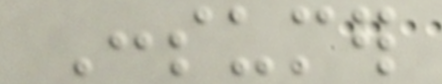Consumer
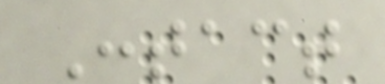Contact
